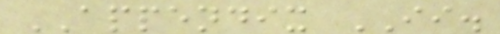APPENDIX II.
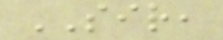SIR,
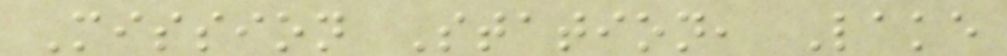Mission Station, Lake
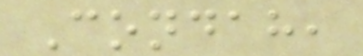Condah,
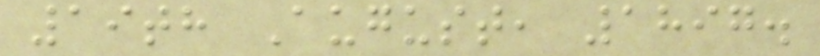19th August, 1897.
